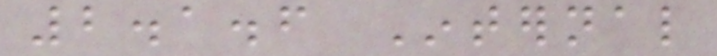2.1.6 Internal
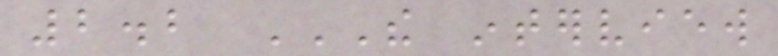2.2 THE INTERVIEW
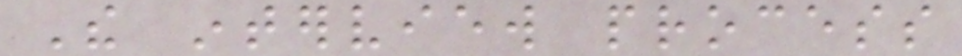The interview process
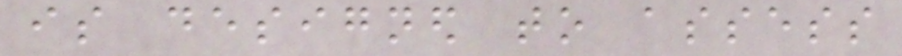is designed to assess
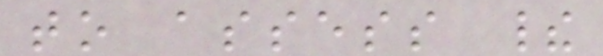to assess their
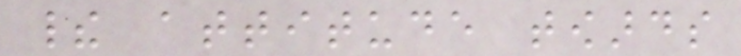their attitude towards
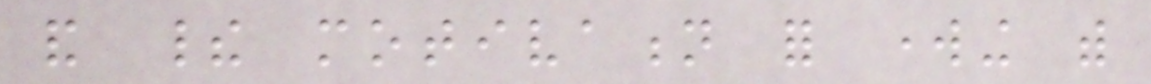and their motivation for working with
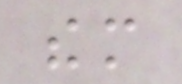them
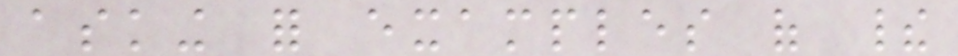asking for examples of their
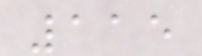115
